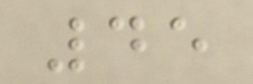45
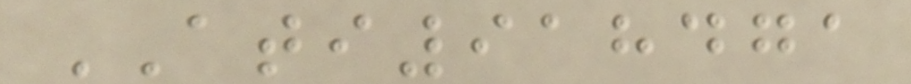ATI918471
